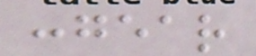:gear
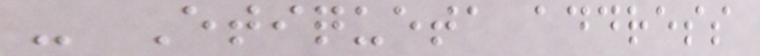- Etiqueta address
